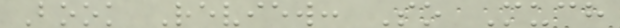Book Review: So Much
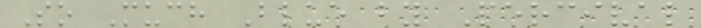So Much Blue by Percival
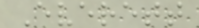Everett
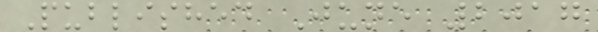Published June 2017
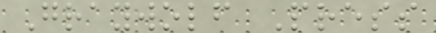Graywolf Press
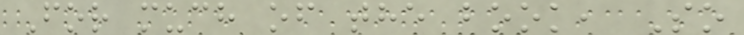For much of the book, So
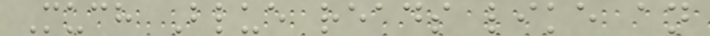Much Blue reads like an
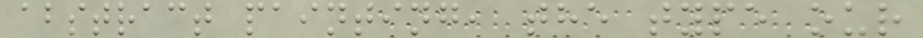abstract painting, the type our
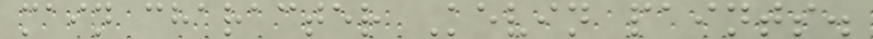main character Kevin paints.
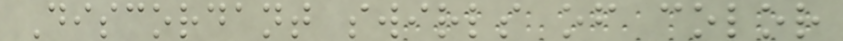Discordant swirls of color
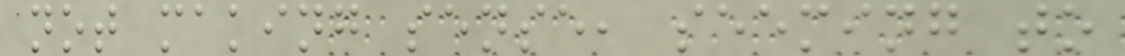not making sense, seeming to
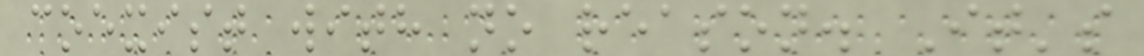coexist with no reason. It's
